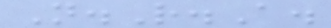N.R.A.
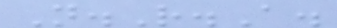N.R.A.
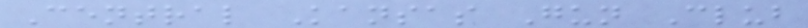Central Kansas Gun Club
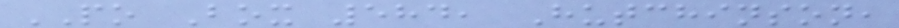PO Box 584, Hutchinson,
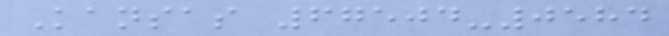Kansas 67504-0584
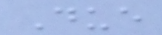Due
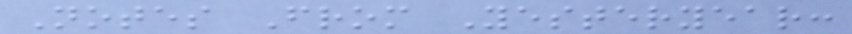Notes From Yesteryear:
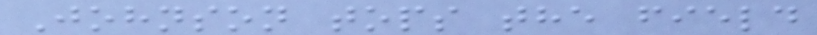Johnson tops the field
